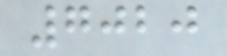7020
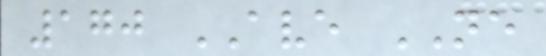170 AVE NE
